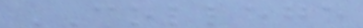COLLEGE
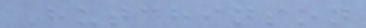Hutchinson
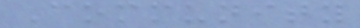Community
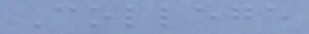College
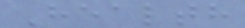Health
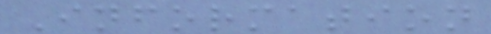Information
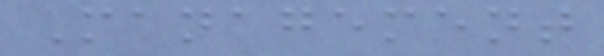Management
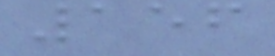156
